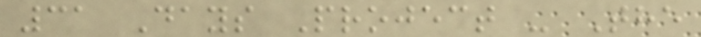31 Days Project - The
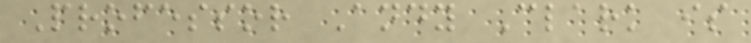Professor Andy Clark is
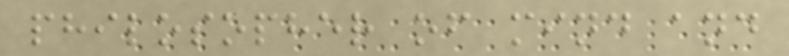philosopher of mind and
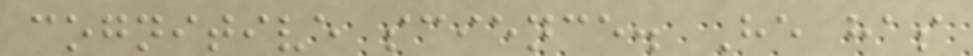cognitive science. He has
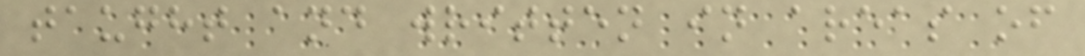taught and written in areas of
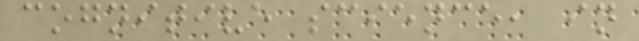cognitive science, in
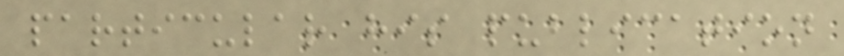particular his publication
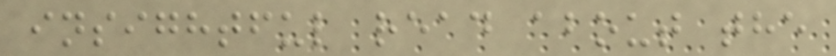insightful read about the
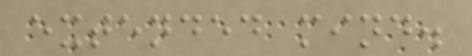extended mind.
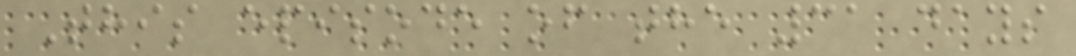This episode of the 31 days
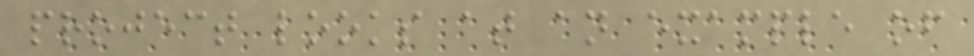project looks at an example of
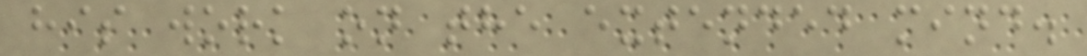his work on the extended mind.
